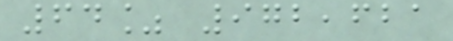64% 972,621
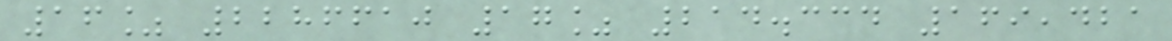16% 2286610 17% 214.334 169,421
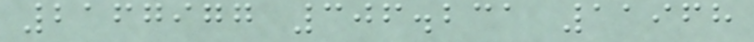2167977 306.231 11968
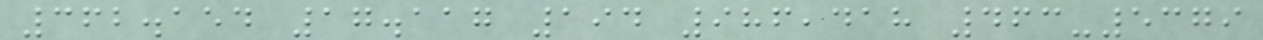362.154 17.117 194 986,418 463-5379
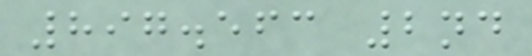897.563 2nd
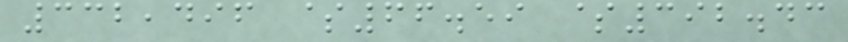332,496 $66.59 $392.43
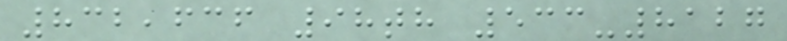832,636 98th 533-8127
